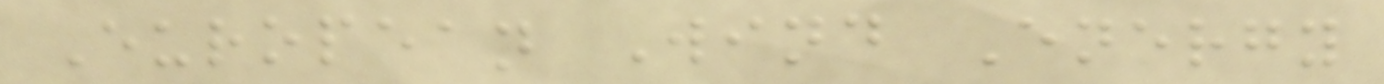European Wind Energy
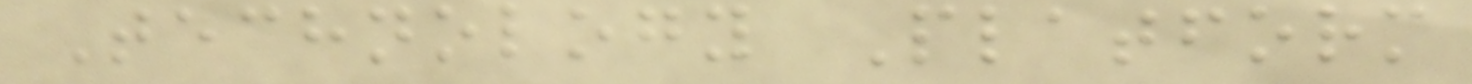Technology Platform
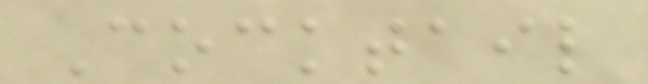Cocktail
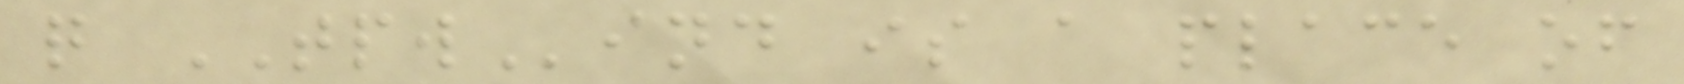q TPWind is a place of
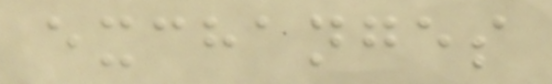exchanges
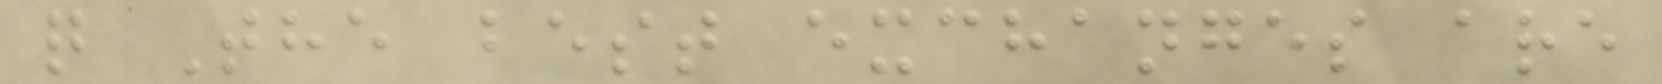q The best exchanges are
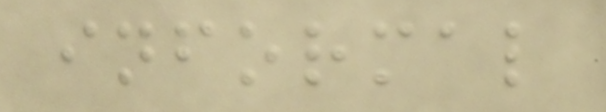informal
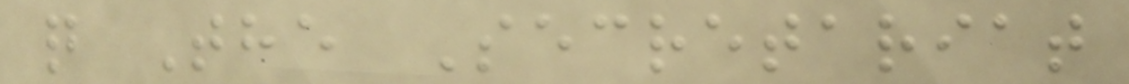q The Secretariat
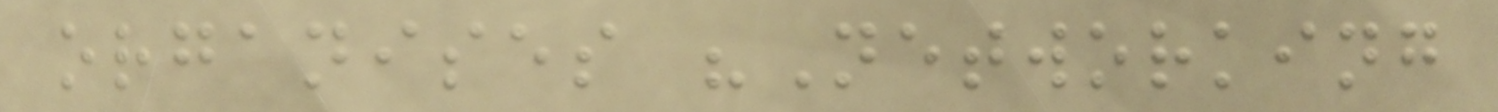organises "Networking
